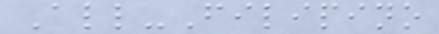All-Filipino
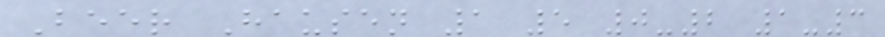Beer Hausen 1 5 0-2 1-3
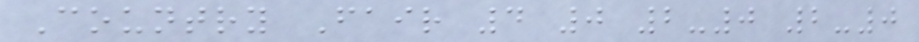Country Fair 4 0 2-0 2-0
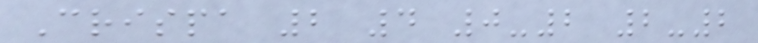Crispa 2 4 0-2 2-2
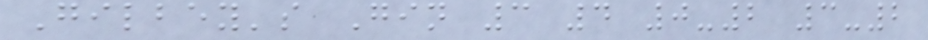Gilbey's Gin 3 4 0-2 3-2
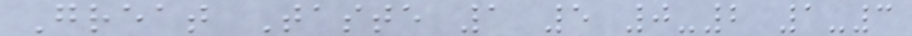Great Taste 1 5 0-2 1-3
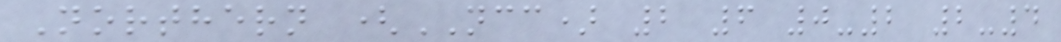Northern (NCC) 2 6 0-2 2-4
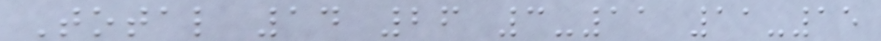Total 14 26 3-11 11-15
